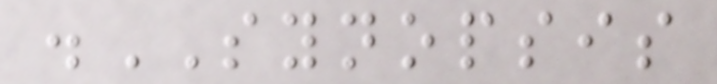.SYNOPSIS
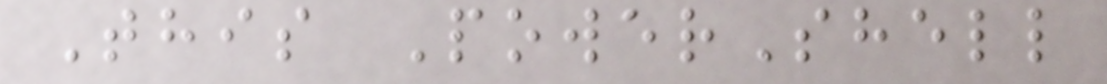This PowerShell
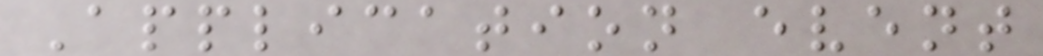Application event
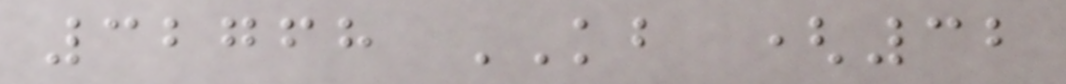32768 KB (32
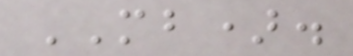MB).
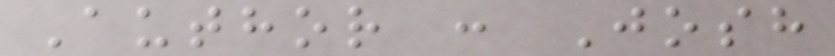Author : Josh
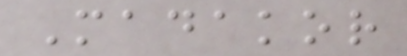Madakor
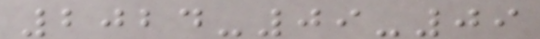2024-09-09
